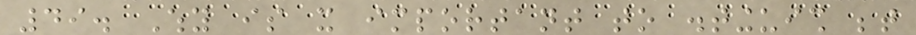49. Why is it important to distinguish between
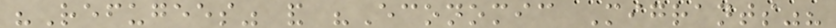"Refugees" and "Economic Migrants"?
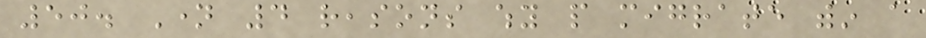50. Name 4 reasons why people migrate within a
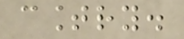country.
